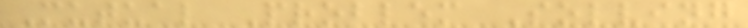Mutual Problem Solving
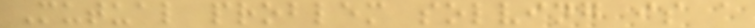Mutual problem solving is a
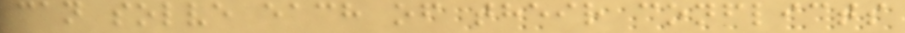can solve each of their conflicts
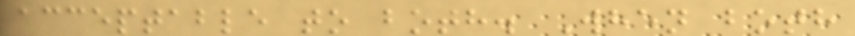acceptable to both. When both
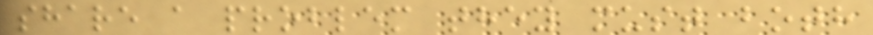share a problem they must both
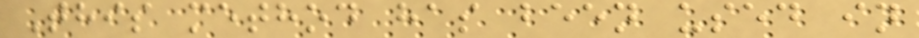This method has been used in
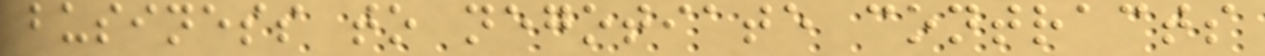business to negotiate contracts
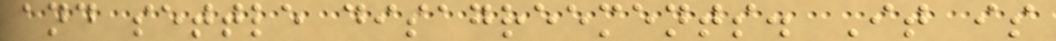and settle disagreements. It is
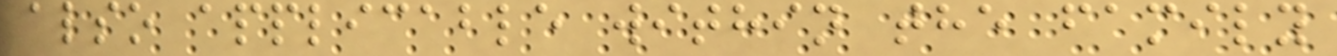also applicable within the family
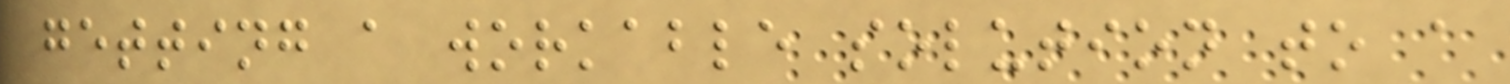getting a workable solution to a
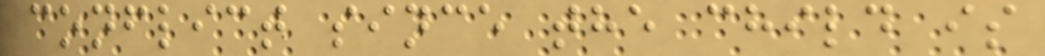conflict since the child is
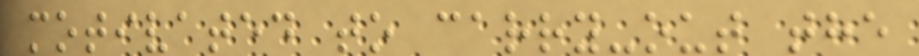motivated to carry-out the
